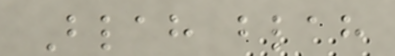Blah blah
